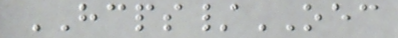HCPS/OEC
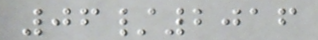06/2016
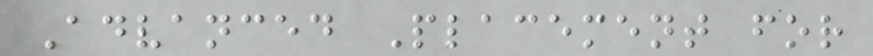Advanced Placement for
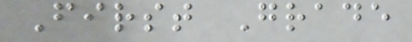First Grade
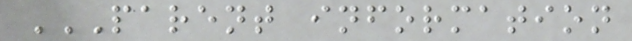PARENT INFORMATION
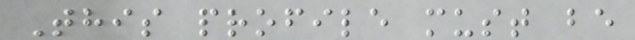This profile must be
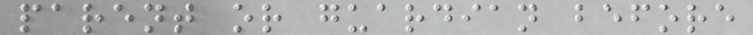parent or guardian before
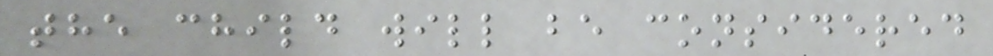the child will be considered
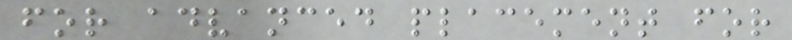for advanced placement for
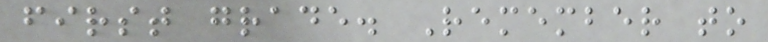first grade. Remember to
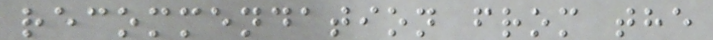recommendation from the
